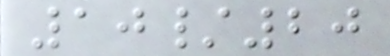10/20
